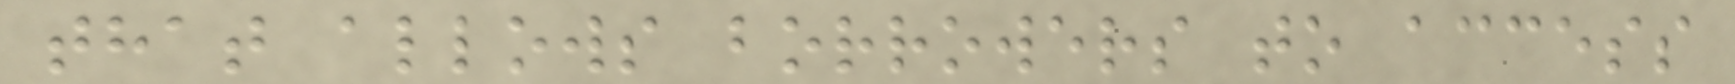that allows borrowers to access
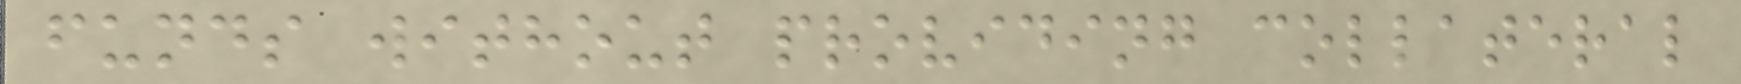funds without providing collateral
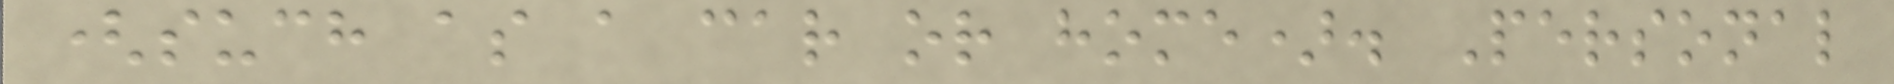(such as a car or home). Personal
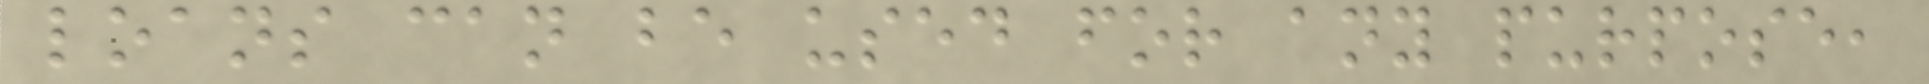loans can be used for any purpose,
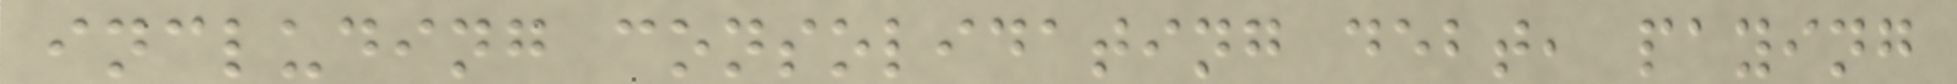including consolidating debt, paying
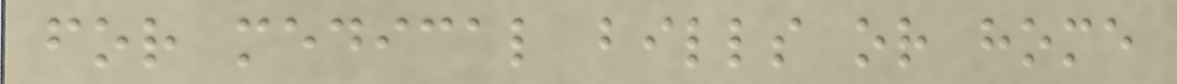for medical bills or home
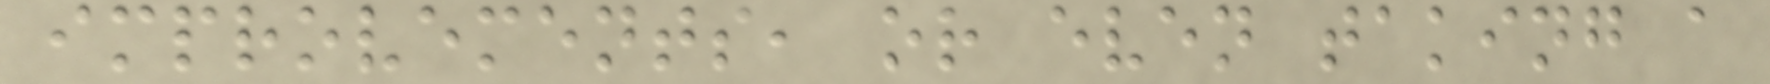improvements, or even taking a
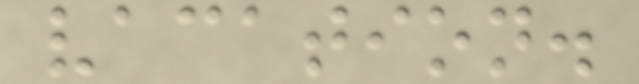vacation.
